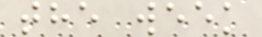the week
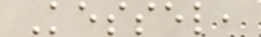Kessel,
